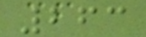263
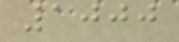1000
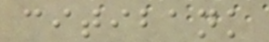citibank
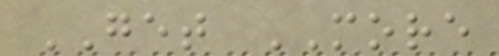GET MORE
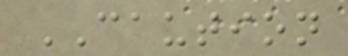CAUTION
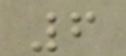6
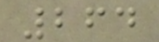264
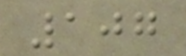107
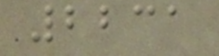2231
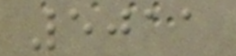5011
